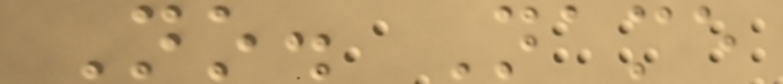No. Name
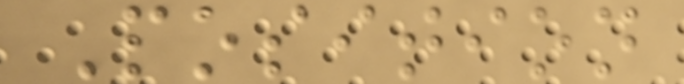Position
